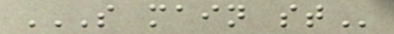S MAIN ST
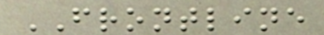FRONTLINE
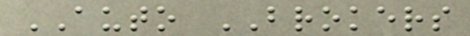AUTO BROKERS
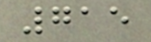715
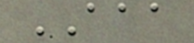AAA
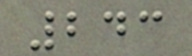243
